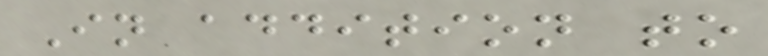In addition to
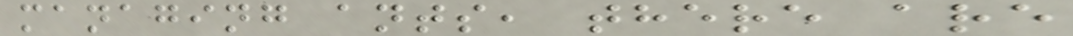managing ants, there are
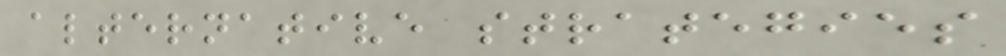alternative strategies
